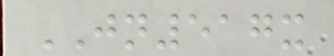JN517x
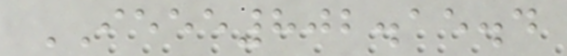IEEE802.15.4
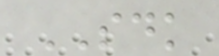SDK
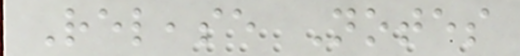Release Notes
